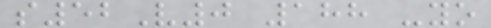s52V0 188 -yo
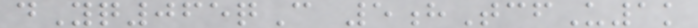dYq065qC 5hTcfU1k
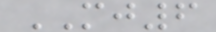MJ6
